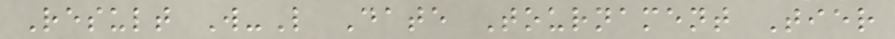Result W-L Date Tournament Tier
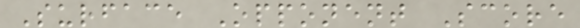Surface Opponent Score
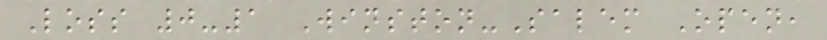Loss 0-1 Winston-Salem Open,
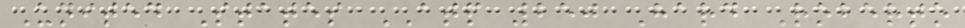United States ATP 250 Hard Roberto
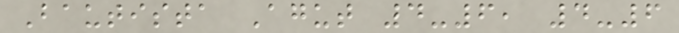Bautista Agut 4-6, 4-6
